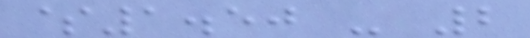$1.50 - 2
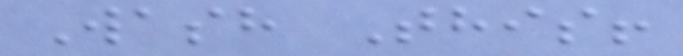Wash This!
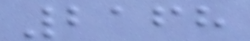2168
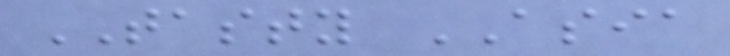TASTY ASIA
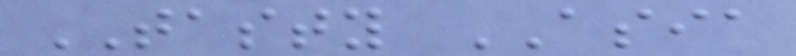TASTY ASIA
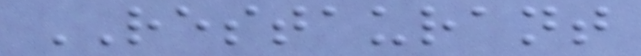RESTAURANT
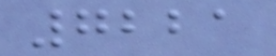7221
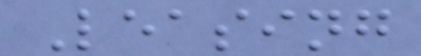Leasing
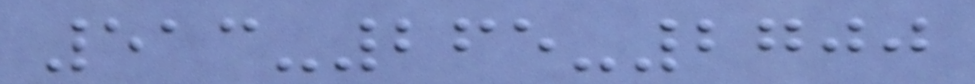513-265-2700
